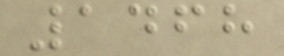1468
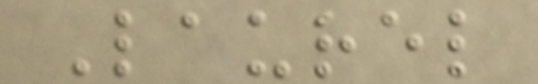Laurel
